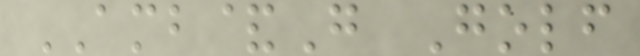AMB&G Golf
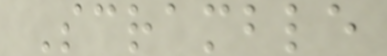Scramble
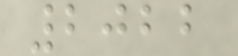2022
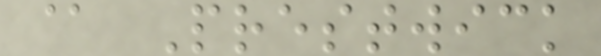@ Prestwick
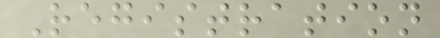Registration
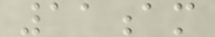11am
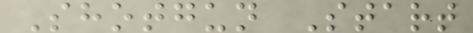Shotgun Start
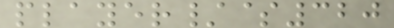player/$320
